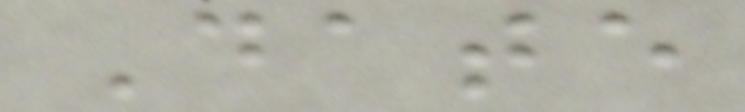Date
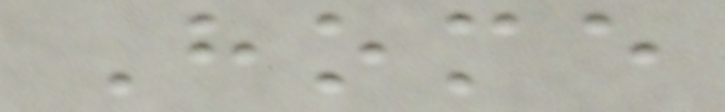Home
